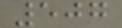507
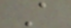A
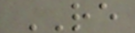RE
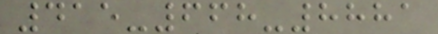415-668-8881
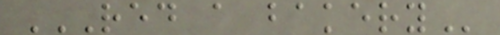RED A BAKERY
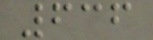636
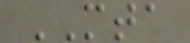MTA
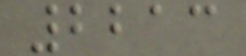2213
